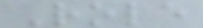Role
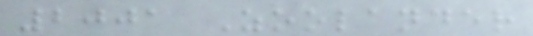2001 Zoolander
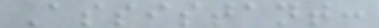Assistant:
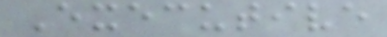Executive
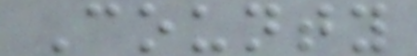County
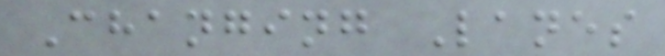Changing Lanes
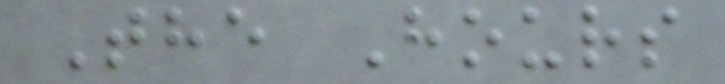The Hours
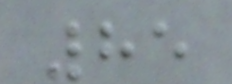85
